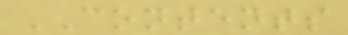CONTENTS
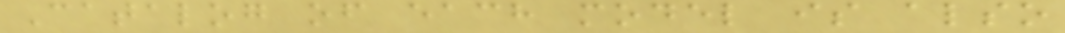Catalog of each model is also
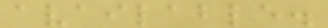available.
